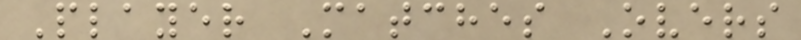Player Matches Overs
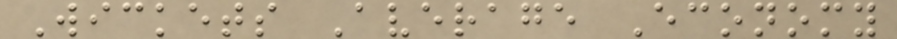Wickets Average Economy
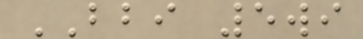BBI 5wi
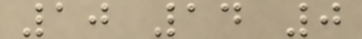10 14 0
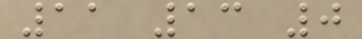11 13 0
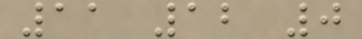11 12 0
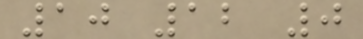10 12 0
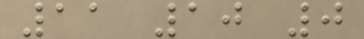11 10 0
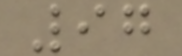97
